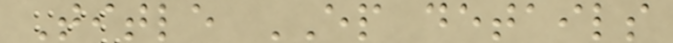Title EP details
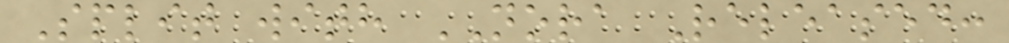Split with NORA Released:
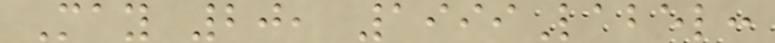May 20, 1999Label:
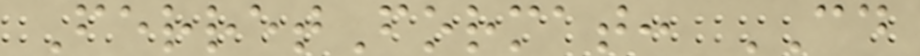FerretFormat: CD
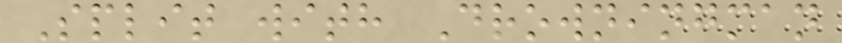Split with Drowningman
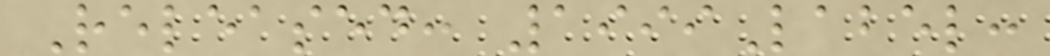Released: 1999Label:
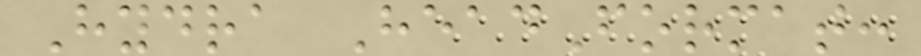Hydra HeadFormat:
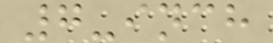7-inch
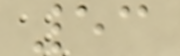53
